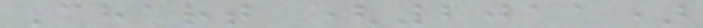Chart (2011)
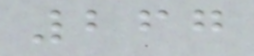267
